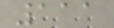111
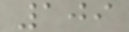109
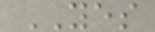YES
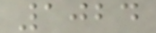1024
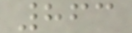863
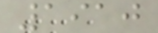1910
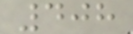408
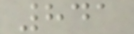841
